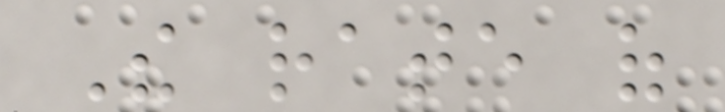The rate of
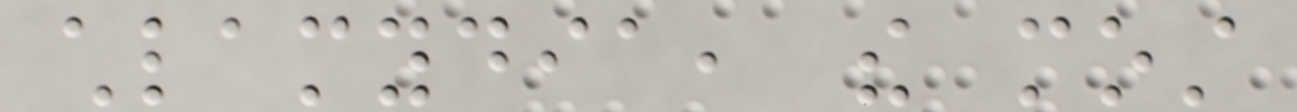chlamydia, the most
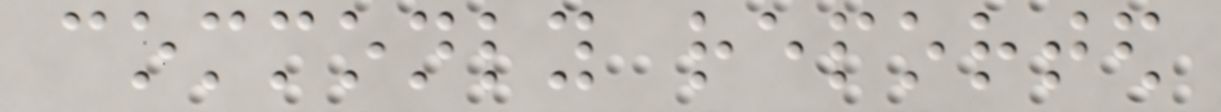commonly reported
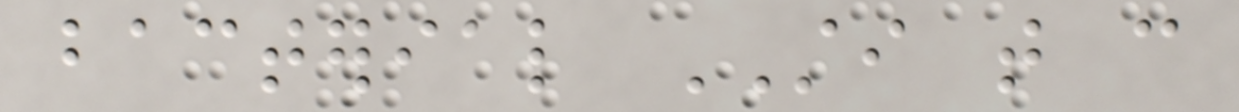bacterial STI that can
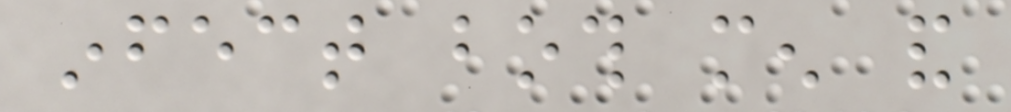infect both men and
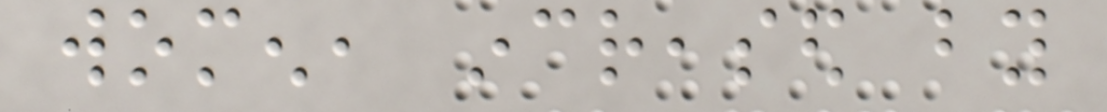women, increased by
